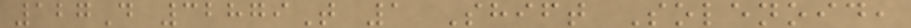127D 32879T 1 Shift Solenoid,
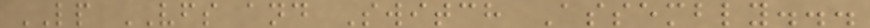LP VFS and Switch Assembly...
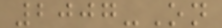2007-On
